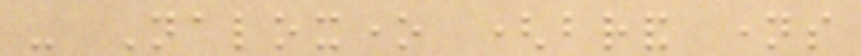- Naloxone (brand names
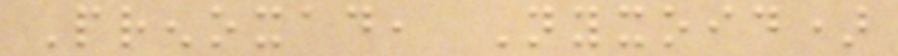Prenoxad, Nyxoid)
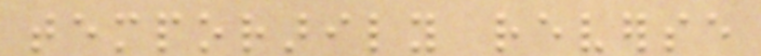temporarily reverse
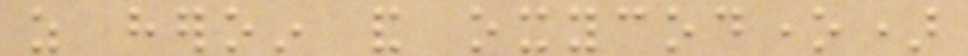as heroin and oxycodone)
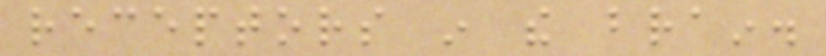receptors in the brain.
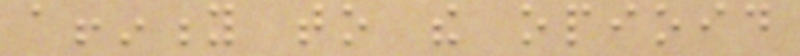affinity to the opioid
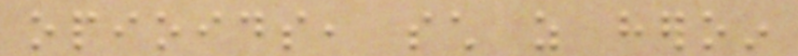opioids, such as heroin
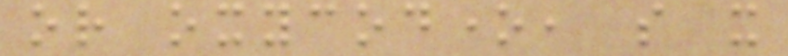or oxycodone, so it
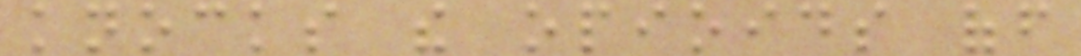knocks the opioids off
